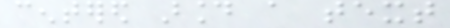centered around a text
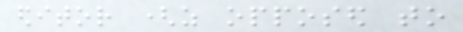editor (as opposed to
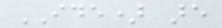IDE) are
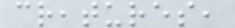creatures,
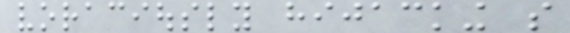voraciously hijacking so
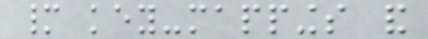many key-mappings and
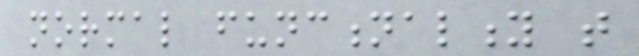normal functionality that
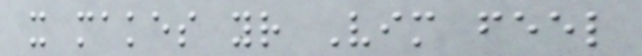it makes your Vim feel
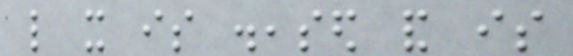like it is diseased and is
